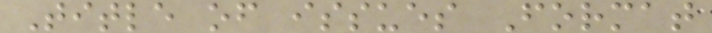Title of issues Format
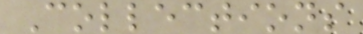Collections
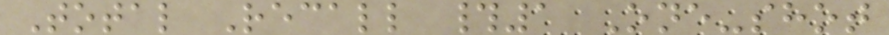Total Recall #1 One-shot
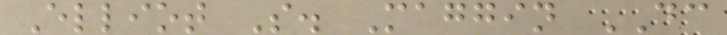Elliot S. Maggin DC
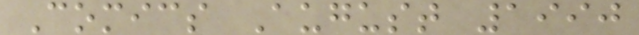Comics August 1990
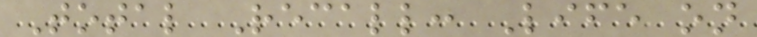Total Recall: Life on
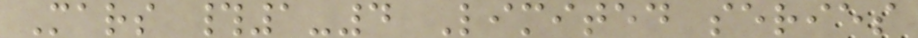Mars #1-4 Limited series
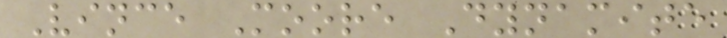Vince Moore Dynamite
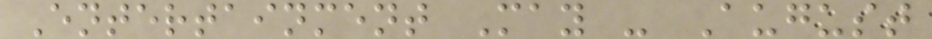Entertainment May - August
